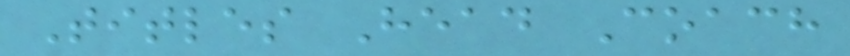Titles Head Coach
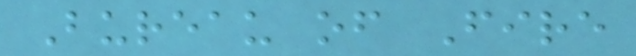Bureau of Fire
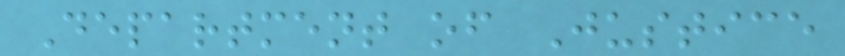Department of Justice
